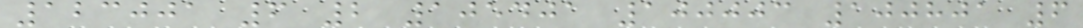123001 6 2 105401 100003 100801 6
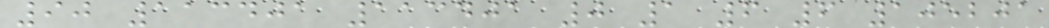90 113401 113401 0 1 6 6 105201
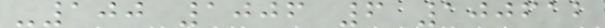-100 1006 6 100612
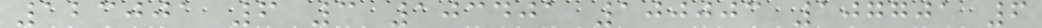123001 6 3 103401 100003 107701 6
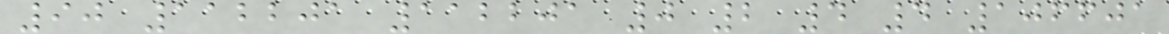90 112201 112201 0 2 4 4 106601
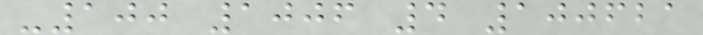-100 1006 4 100621
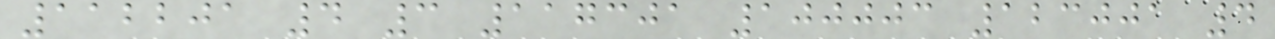112201 4 3 117301 100003 123001 4
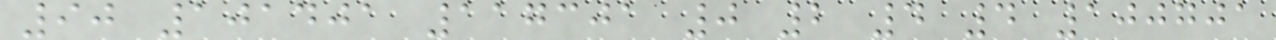90 101401 117301 0 2 4 4 100701
